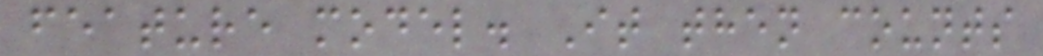feature model. It then counts
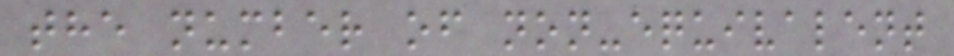the number of non-equivalent
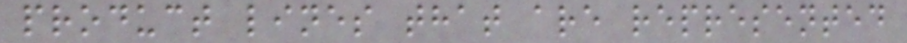product lines that are represented
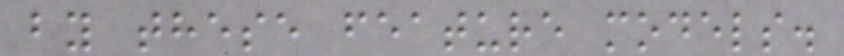by these feature models.
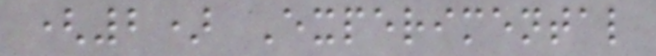(2) Experimental
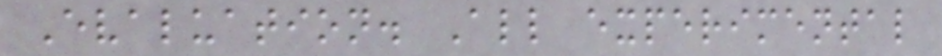Evaluation. All experimental
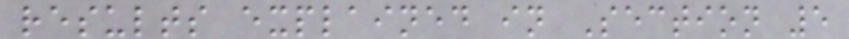results explained in Section 5
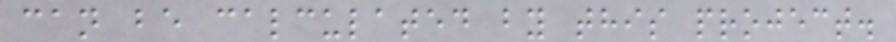can be calculated by this project.
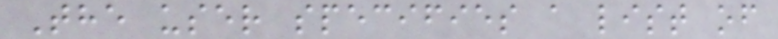The user specifies a list of
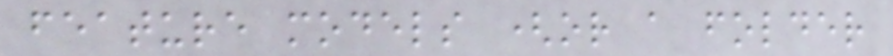feature models (or a folder
